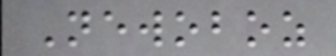Newoboz
